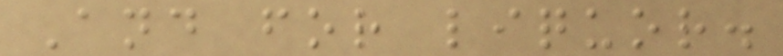And for liquor.
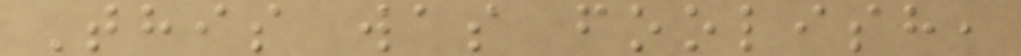This was foolish,
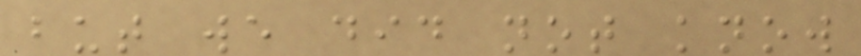but we did not know
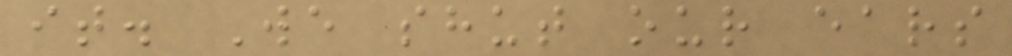it. We shut our ears
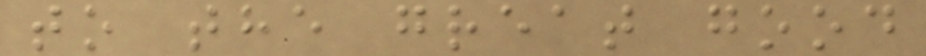to the great good
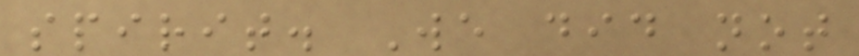spirit. We did not
